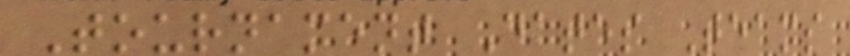Tournament Dates Teams
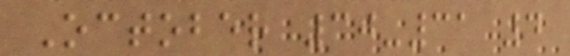October 30-31 4
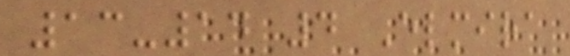13-14 4 Elmira
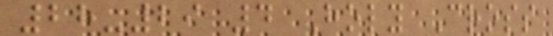28-29 4 Holy Cross
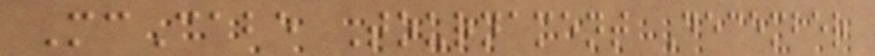McCabe Tournament December
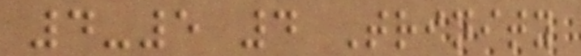4-5 4 Trinity
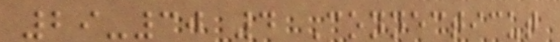29-30 4 Connecticut
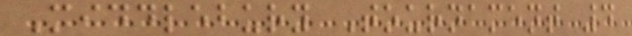Middlebury Tournament 4
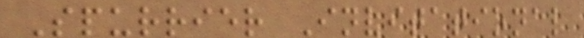Spurrier Invitational
